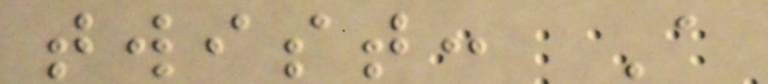twist: A
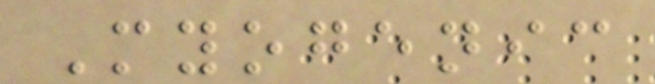Myogenic
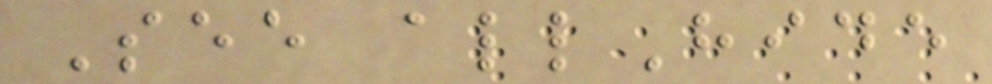See allHide
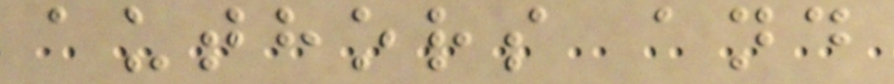authors and
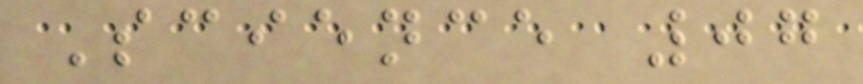Science 07
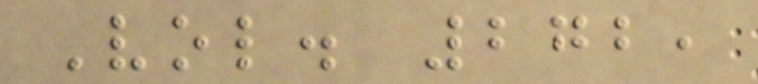Vol. 272,
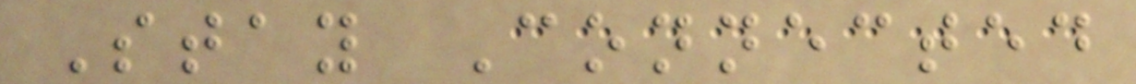Stay Connected
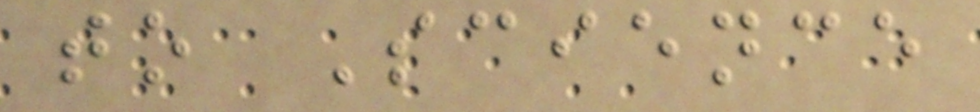to Science
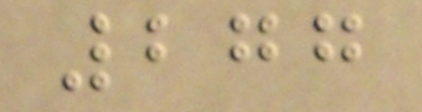277
